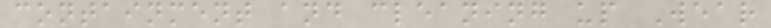containment and cleaning up Wear
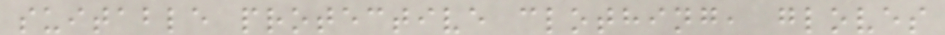suitable protective clothing, gloves
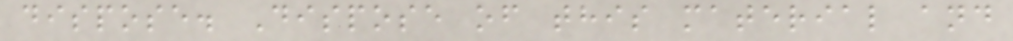dispose. Dispose of this material and
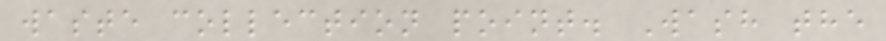waste collection point. Wash the
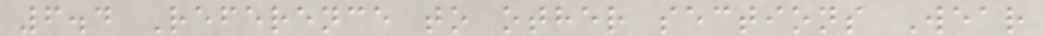6.4 Reference to other sections Wear
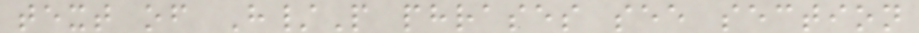text of H/P phrases see section
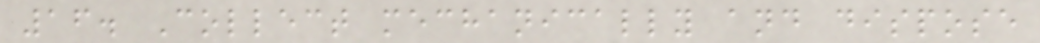16. Collect mechanically and dispose
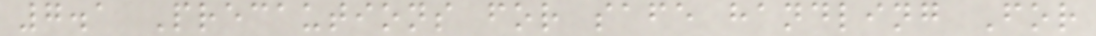7.1 Precautions for safe handling For
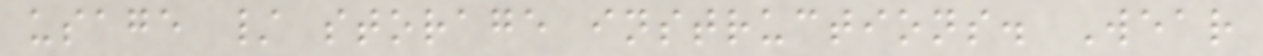usage / storage instructions. Wear
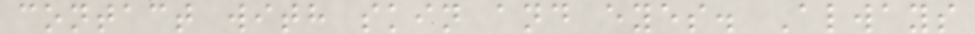contact with skin and eyes. Always
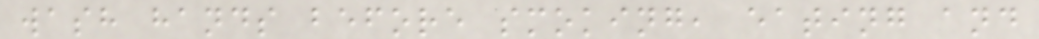wash hands before smoking, eating and
